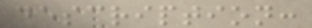description:
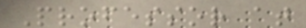Professor at
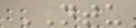NTU
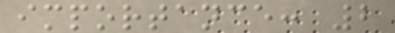importance: 2
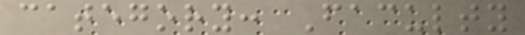category: Faculty
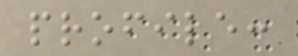profile:
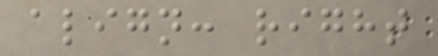align: right
